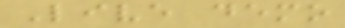Live demo
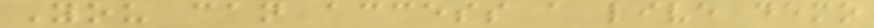You can access a live demo
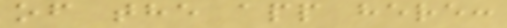of the app here:
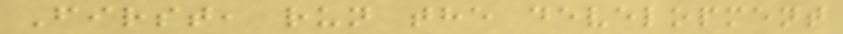First, run the development
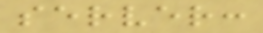server:
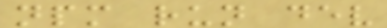npm run dev
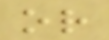or
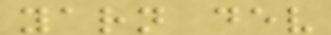yarn dev
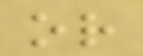or
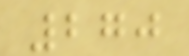270
